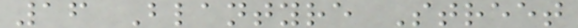16 Blantyre Street
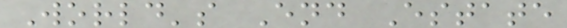World's End Estate
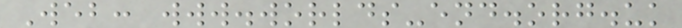Web: www.worlds-end.org.uk
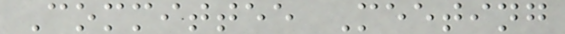Committee Meeting
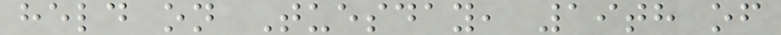held on Tuesday, 19th of
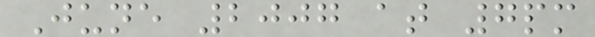June 2007 at 7pm
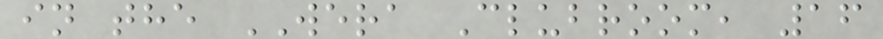in the WERA Clubroom, 16
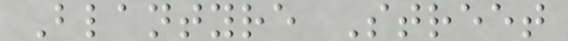Blantyre Street
